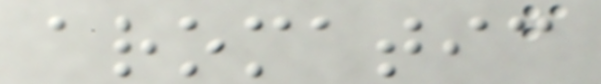aromatic
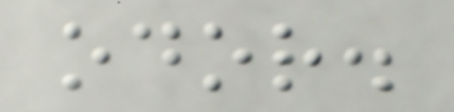odor.
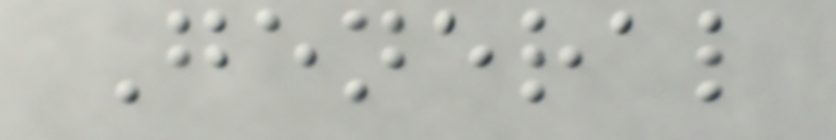General
